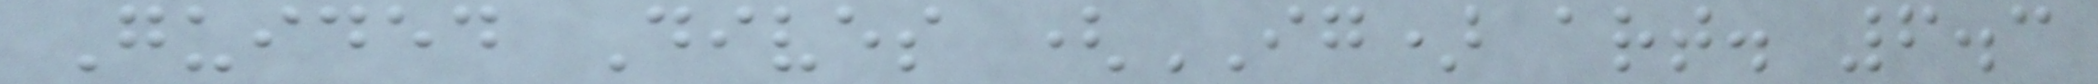Guided Dives (IG) art. 6.3
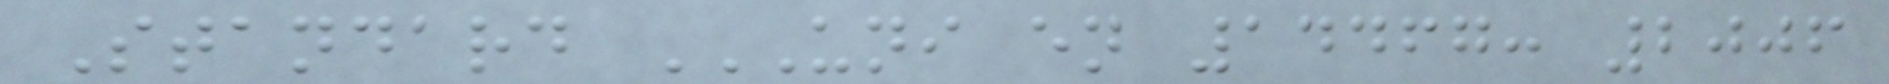Standard UNI EN 14467: 2006
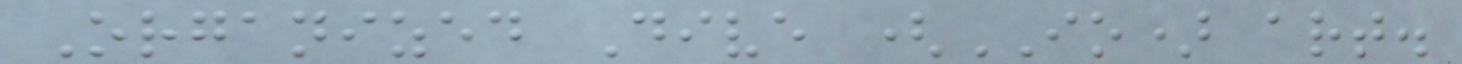Organized Dive (IO) art.
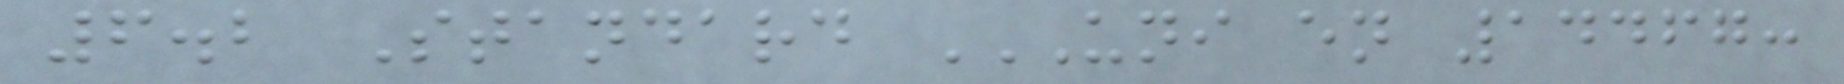6.2 Standard UNI EN 14467:
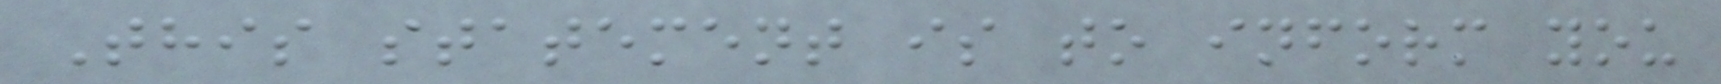This statement is to inform you
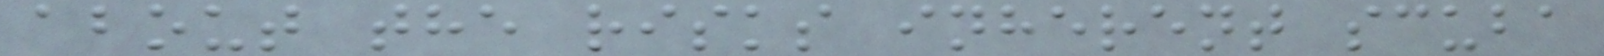about the risks inherent scuba
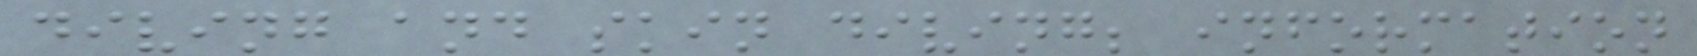diving and skin diving; information
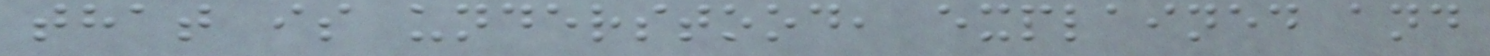that is understood, explained and
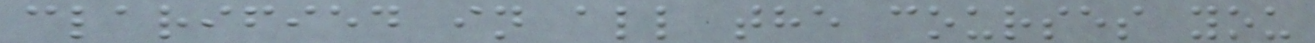clarified in all the courses you
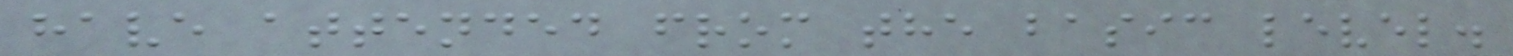have attended from the basic level.
